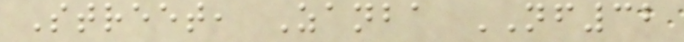Street, Zanba NF32
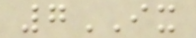7IX
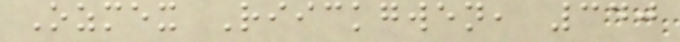Ozmex Riickgwen, 340
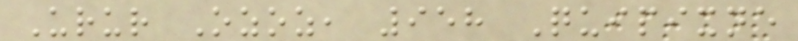Urur Ozoz, 958 Quipixne
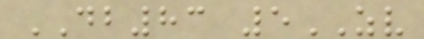DB83 5ZV
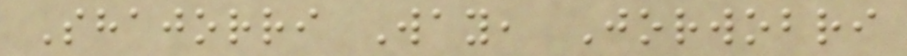Shajorri Way, Jorwobri
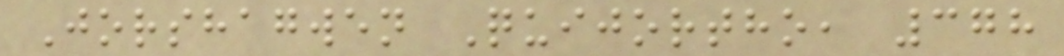Jorshagwen Quijortho, 378
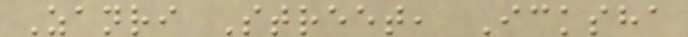Zanri Street, Icksha
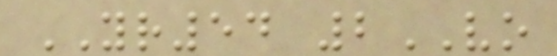YR54 2VO
